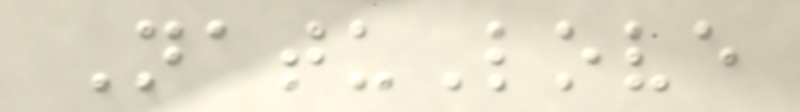NatuLove
